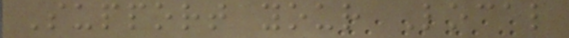Support your Local
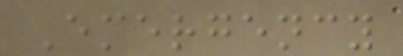Emergency
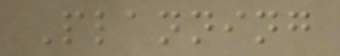Planning
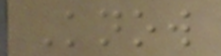Know
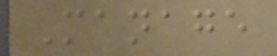Manage
